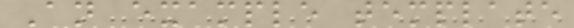An example template
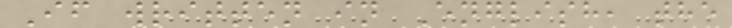If written in English, the
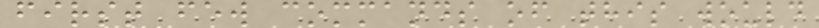first few commands of this would
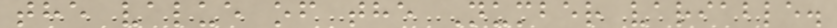the value of the Number variable.
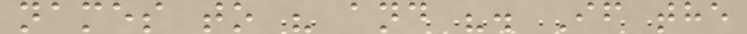names to " and ". If the
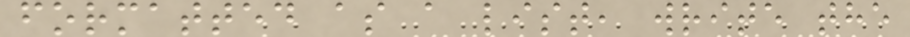formatted as a list, write the
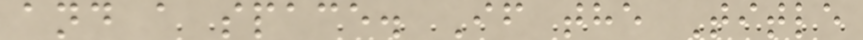and a space. If the Title
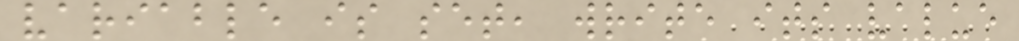variable is set, write its value
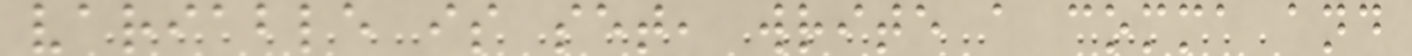variable is set, write a comma and
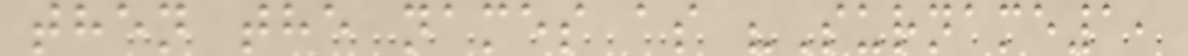then the names as "Surname1,
